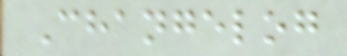Changelog
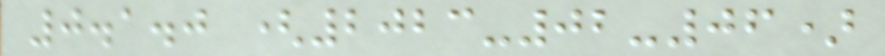0.1.0 (2023-02-06)
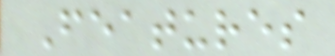Features
